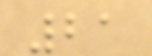21
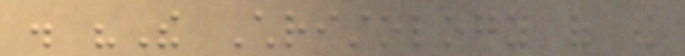. "The Christology of the
